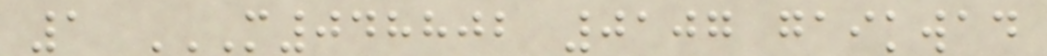1 M048802 0107 GAIKWAD
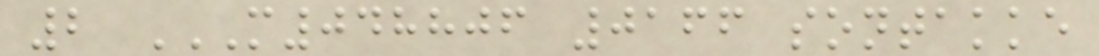2 M048806 0166 SONTAKKE
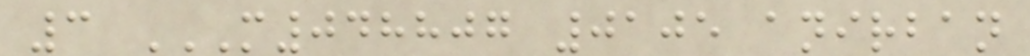3 M048807 0105 ANIRBAN
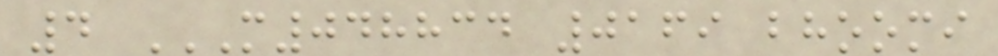4 M048834 0169 BHOOMI
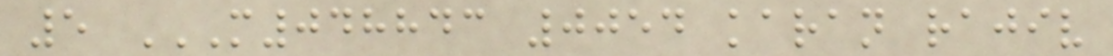5 M048843 0054 KARAN RAJIV
